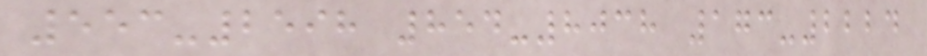553-2598 854-8038 173-2224
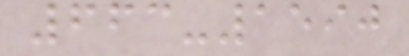663-1590
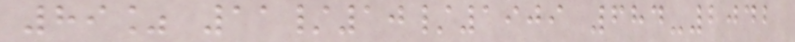89% 11/10/1909 684-2042
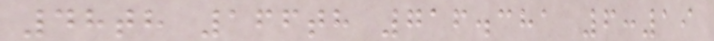48th 166th 716.381 6:19
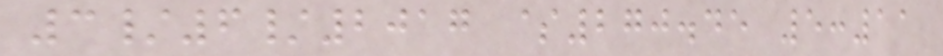3/6/2017 $270.45 5:11
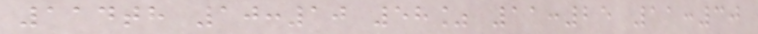114th 10:10 58% 11:25 11:30
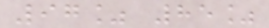97% 85%
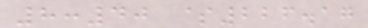8:40 $226.17
